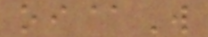oi@W
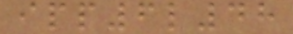ipp6l48
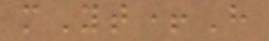mYt+H
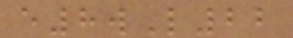e8wL22
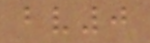bv0
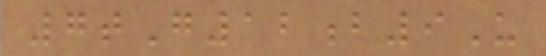7tG12b9U
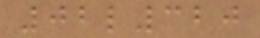02l320
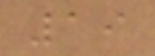19
